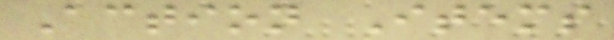Action Items
